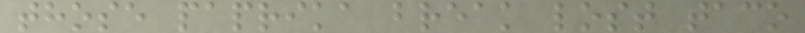those paprika break lost taco
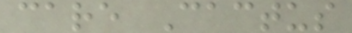care Cactus
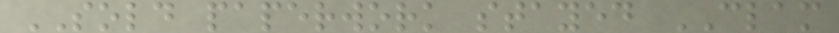SOLD paperwork stayed CLAM
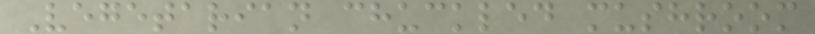Vegetarian chuckled mushroom
